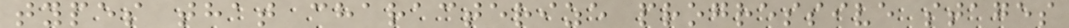types that characterize progressive stages
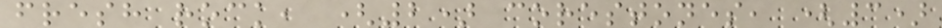fresh rock, (2) corestones, (3)
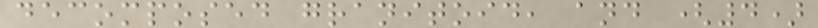decomposed granitoid, and (4)
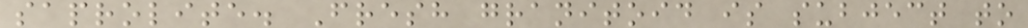saprolite. Fresh granitoid is subject to
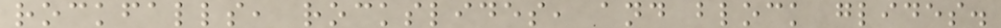rockfalls, rockslides, and block glides.
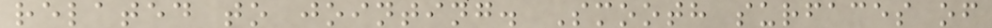related to jointing. Smooth surfaces of
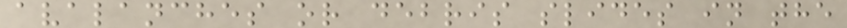avalanches or debris slides in the
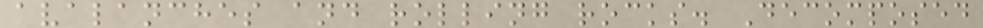avalanches and rolling rocks. Decomposed
